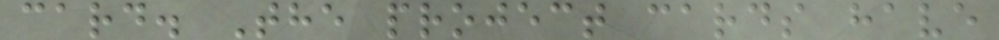card. The project cards have
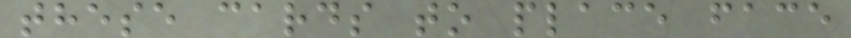these cards to place face
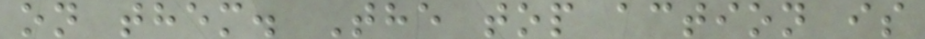on them. The top action is
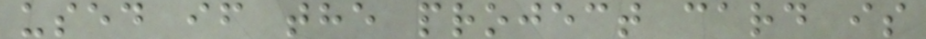used if the project card is
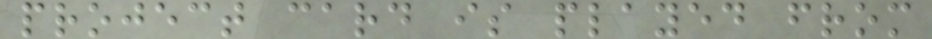project card is played from
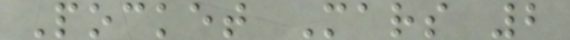Pocket Mars 2
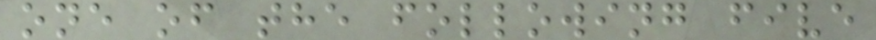one of the following five
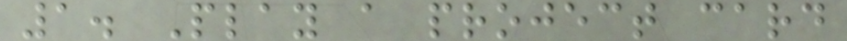1. Play a project card
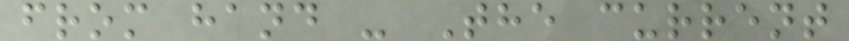from hand - The current
